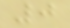0
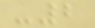-2
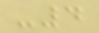-4
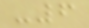-6
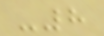-8
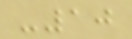-10
